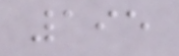195
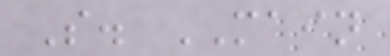S. MAIN
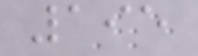195
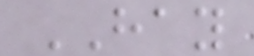HAY
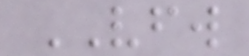VFW
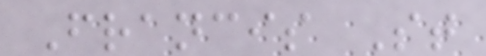Francis St
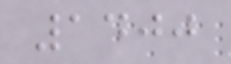1400
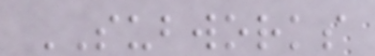SUBWORKS
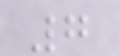7
